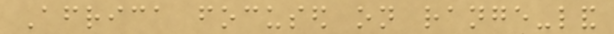Africa focused on range-land
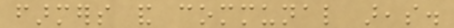farmers and communal areas.
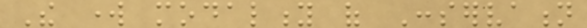The work modality of Conservation
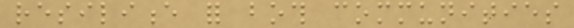resilience for both communities
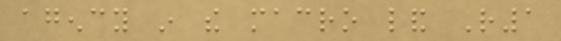agency in the macro land R1
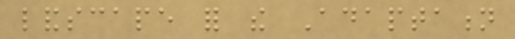landscape for the Adaptation
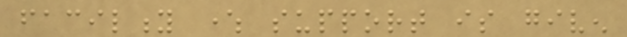facility where support is given
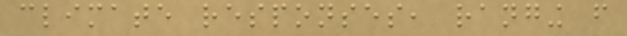climate responses, ranging from
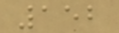152
